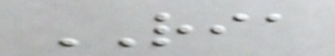RIA
